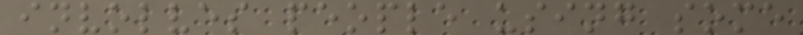involves people using some
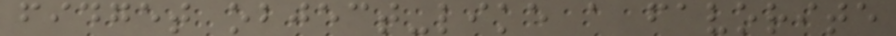fidget object-like a favorite
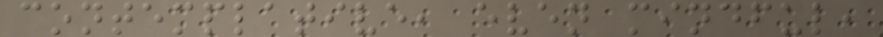contemplative, even mindful,
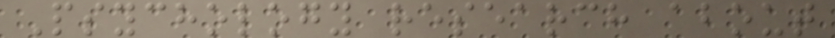Psychology research about
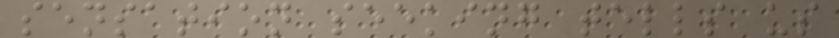sensation seeking tells us
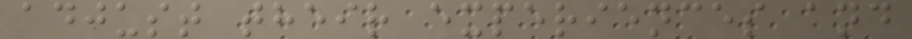adjust their experiences and
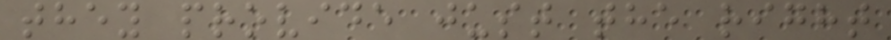they provide just the right
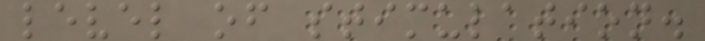level of stimulation.
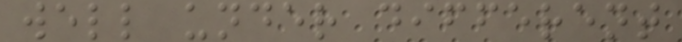well under different
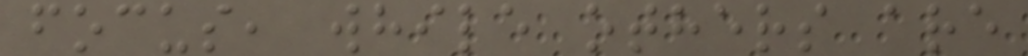focus, while others are
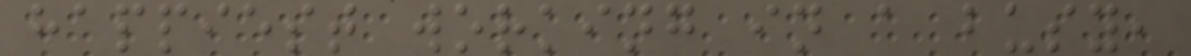happiest working in a busy,
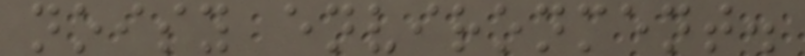noisy environment.
